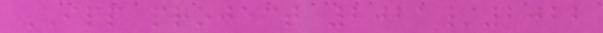IPP project 2021/2022
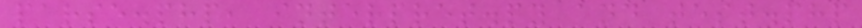parse.php, interpret.py and test.php
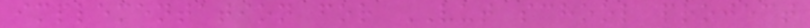implementation for VUT school project
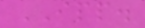IPP.
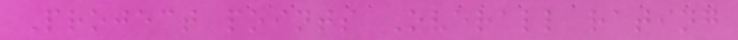Project points Overall rating
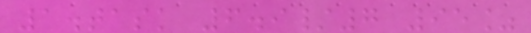1.task 6.9/7 95%
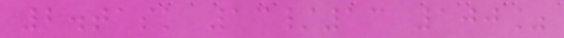2.task 13/13 100%
